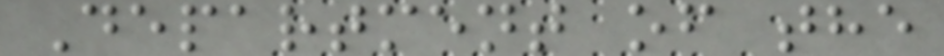Department of the
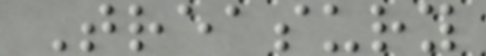Treasury
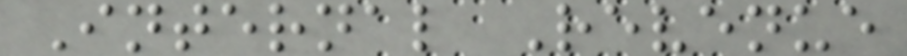Internal Revenue
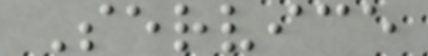Service
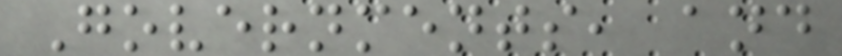Governments, and
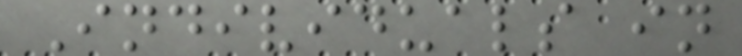Individuals in
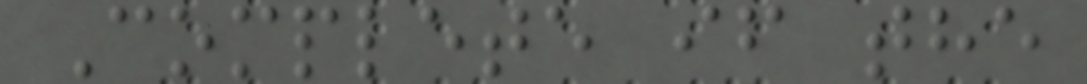Complete if the
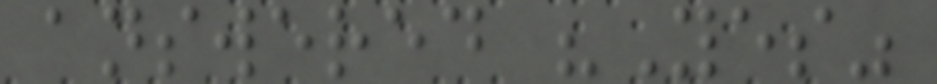answered "Yes"
